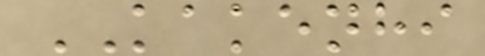KAKENHI
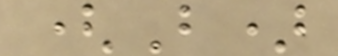(B)
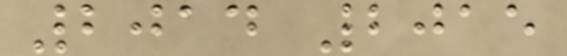2014 2015
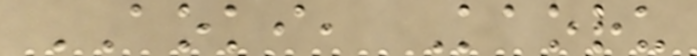AOKI, Kaoru
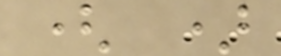( )
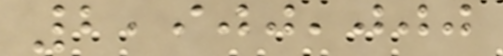2,900,000
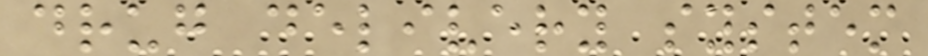drug delivery system
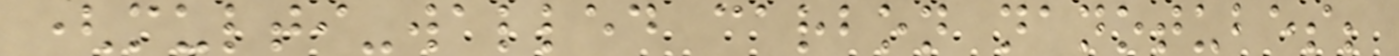(multi-walled carbon nanotubes;
